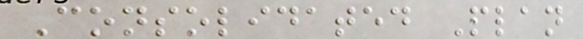Consolidated Plan
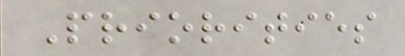Priorities
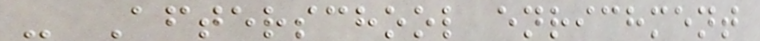- Afterschool enrichment
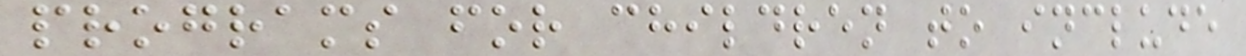programs for children to include
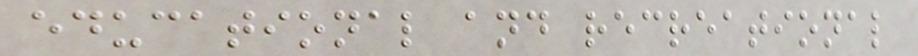educational and recreational
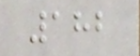182
